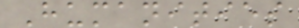Humanities
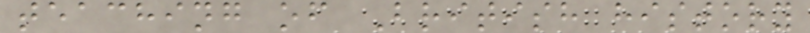teaching of British history
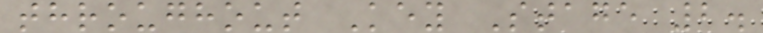throughout Key Stage 2.
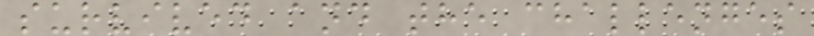survived and the challenges
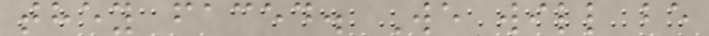they faced. We will be
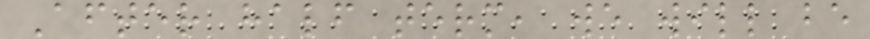After half term, we will be
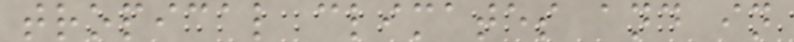tropical climates and in
